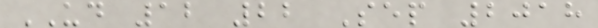UD 12 22 Sep 2018
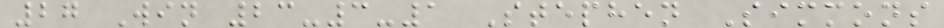27 Win 23-3-1 Stephen Simmons
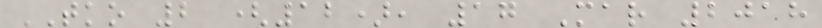TKO 2 (12), 17 Mar 2018
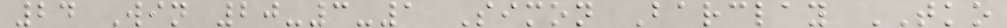24 Win 20-3-1 Simon Barclay TKO
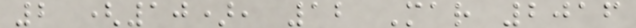2 (10), 12 Mar 2016
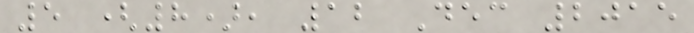5 (8), 12 Dec 2015
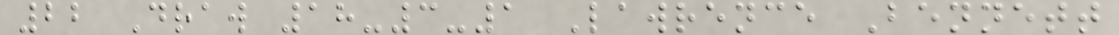22 Draw 18-3-1 Lawrence Bennett
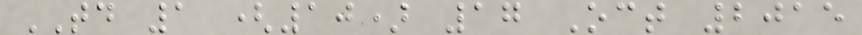TD 1 (10) 17 Oct 2015
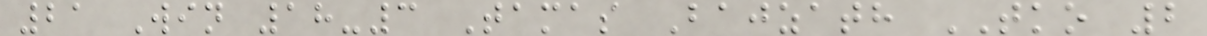21 Win 18-3 Tamas Bajzath TKO 2
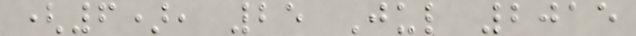(6), 25 Jul 2015
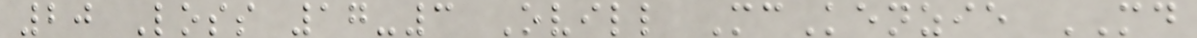20 Loss 17-3 Ovill McKenzie MD
